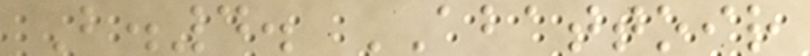B.4. ABATTOIR
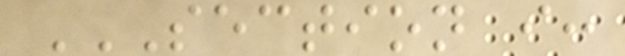SECTION I:
